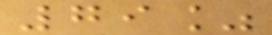79%
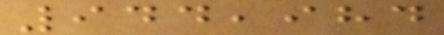944,984
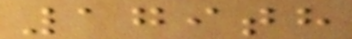179th
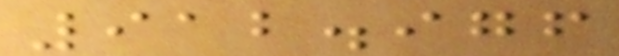912.976
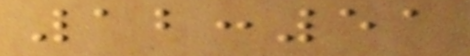12:51
